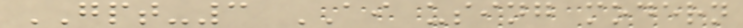GPT-3 AI using modern
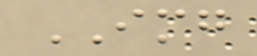IMG
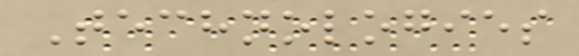Technologies
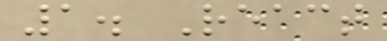1. React
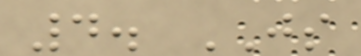4. JS
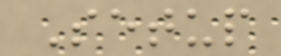Setup
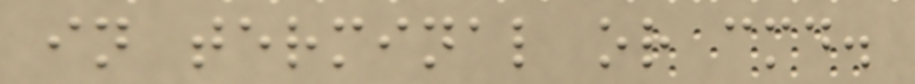in terminal or cmd.
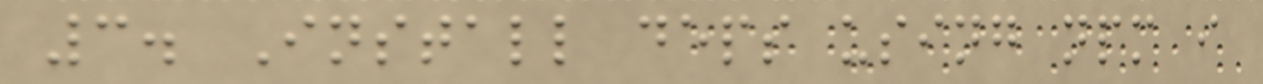3. Install deps using npm i
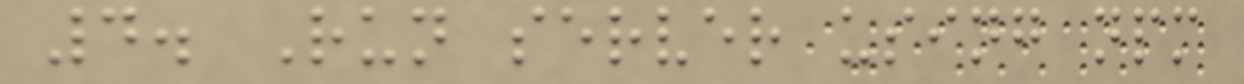4. Run server using npm
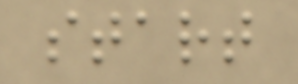start
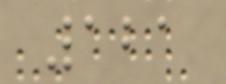121
